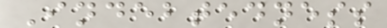Indebtedness
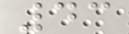43
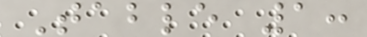Table 1:
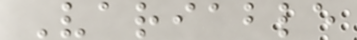Variable
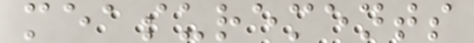measurements
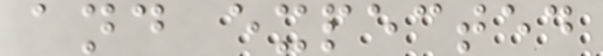and expected
